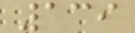139
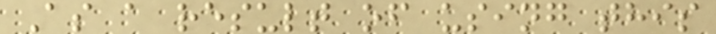As a result of using this
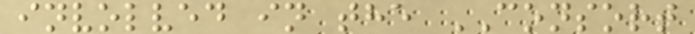involved in the CONSORT
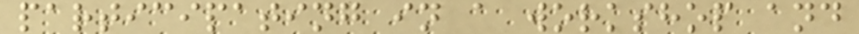participating in a workshop and
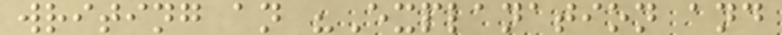writing an "Explanation and
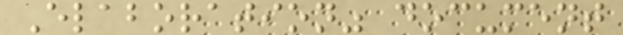Elaboration" document
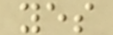yes
